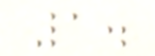1.
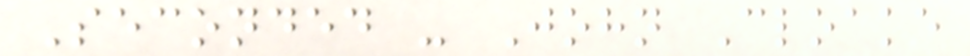Seconded - John Cloake
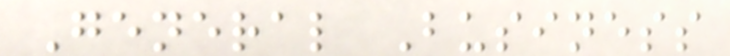General Business
